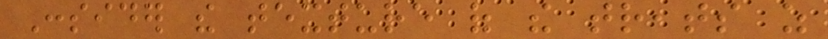Consider the texture of the treats as
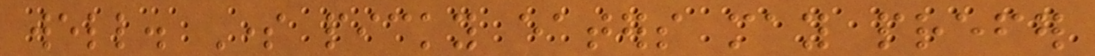well. Some picky eaters may prefer
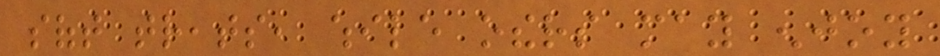soft treats, while others may enjoy
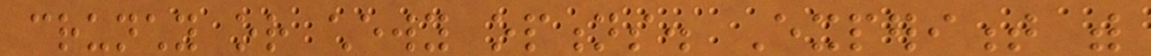crunchy or chewy options. Experiment with
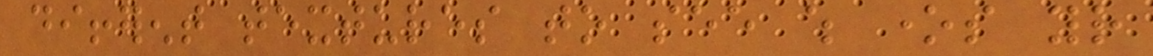different textures to see which ones your
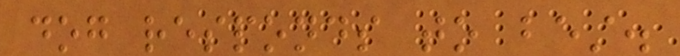dog responds to best.
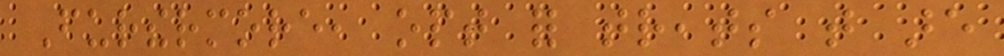Furthermore, opt for treats that are
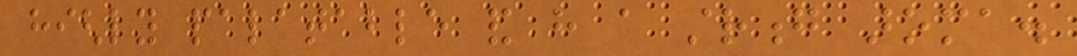highly palatable and have a strong aroma.
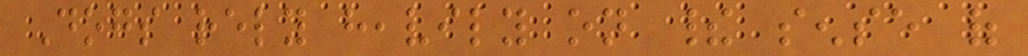Dogs rely heavily on their sense of
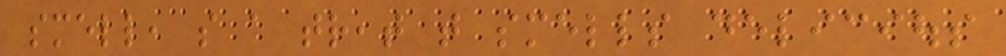smell, so a treat that smells delicious
